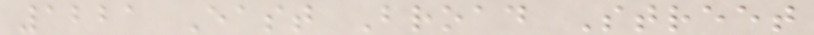1221 East Broad Street
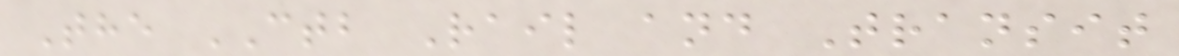The CTB Rail and Transit
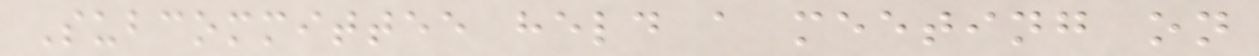Subcommittee held a meeting on
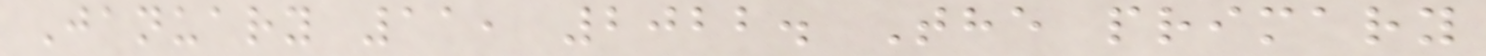January 11, 2022. The primary
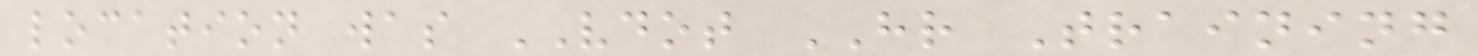location was VDOT HR Training
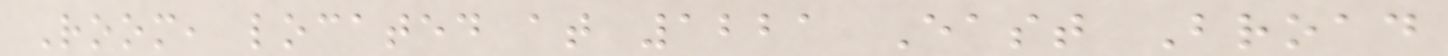Room, located at 1221 East Broad
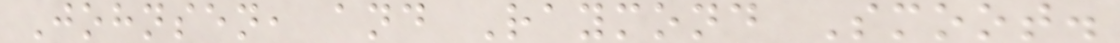Johnsen, and Raymond Smoot.
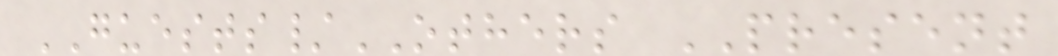GUESTS/OTHERS PRESENT
